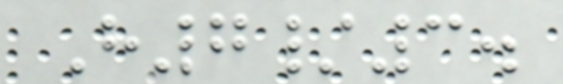H7/3.
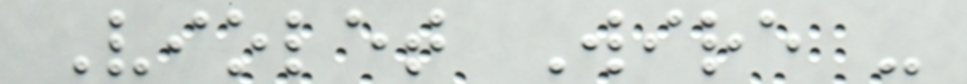Violet Wire -
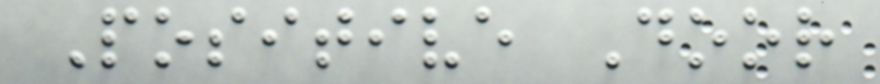Positive Door
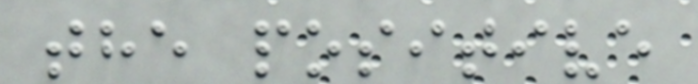the positive
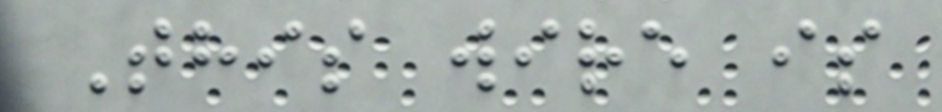This wire is
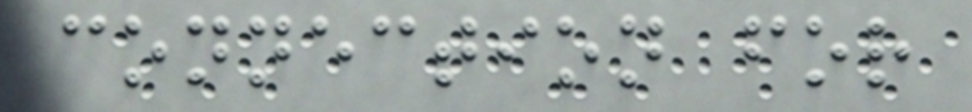connection for
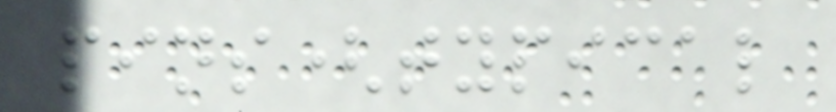pins(typical
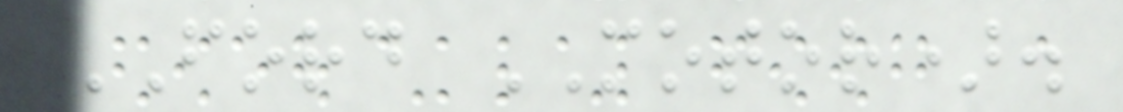FORD MOTOR).
